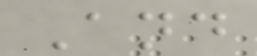And
